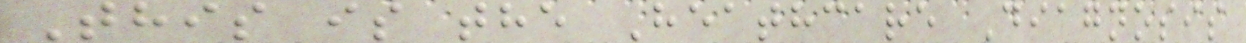This is the Heathcare Diagnosis
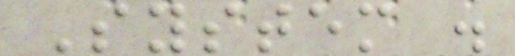System .
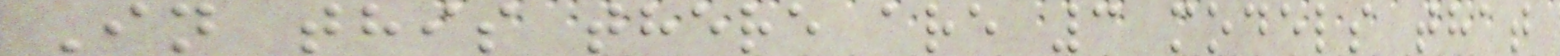In this there are 3 models that
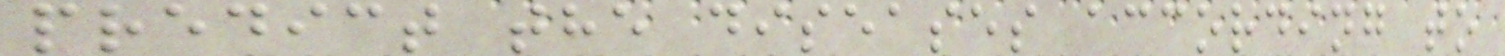predict the diseases according to
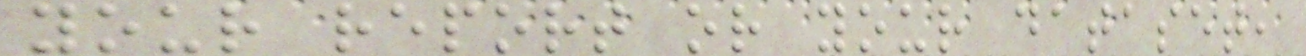your report or your dataset,
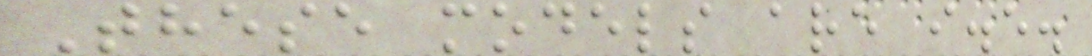These models are i.e.
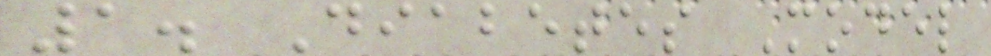1. Diabetes Model
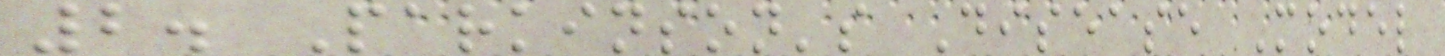2. Parkinson's Disease Model
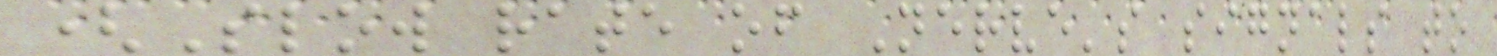(Slow rate of Nerve's signals to
